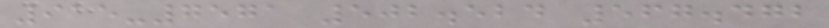915-7571 502.524 567.472
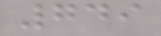749
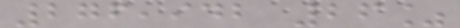276,942 26%
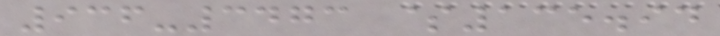936-3473 $135.94
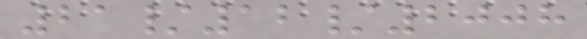21/12/2008
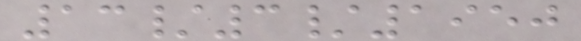13/3/1950
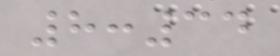8:34
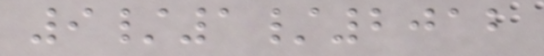9/1/2012
